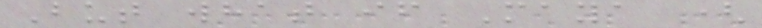But what if Maya (
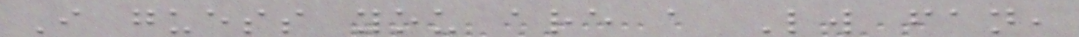I guess you are a Lw fan,
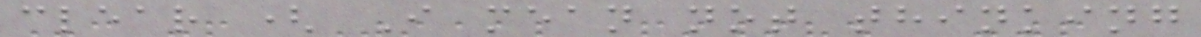clear ( I mean not thinking
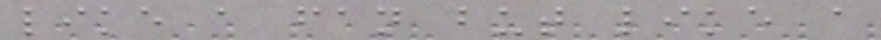like a fan but like a
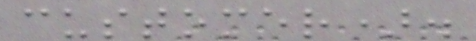customer).
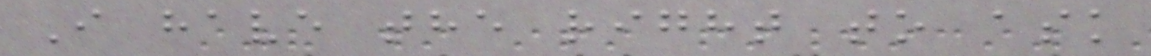I have the right to ask
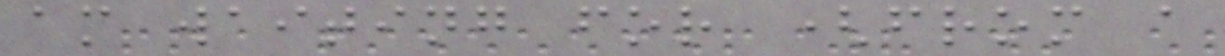am waiting for (from a
